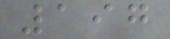197
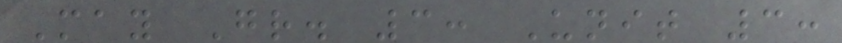May Gr. 3: Unit 3:
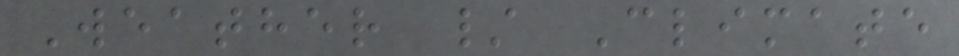Weather / Climate
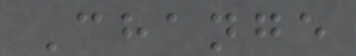Change
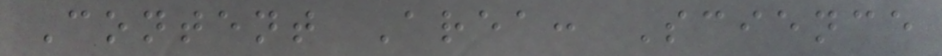Content Area: Science
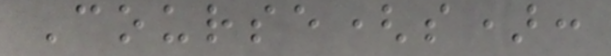Course(s):
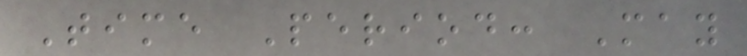Time Period: May
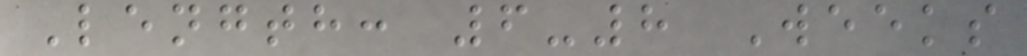Length: 6-8 Weeks
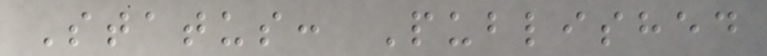Status: Published
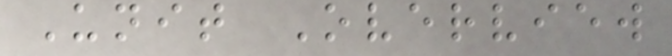Unit Overview
